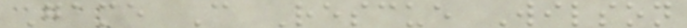Game C Rescue Wilson
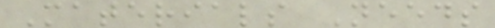Materials Needs
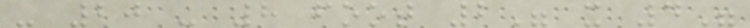- 20 - 8 foot 2" x 4"
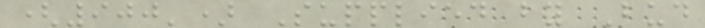(900') Supplied by Bud
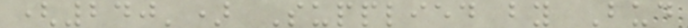(240') Supplied by Bud
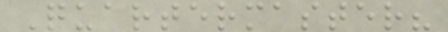Quartermaster?
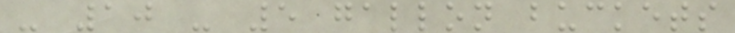- 10 - 5 gallon buckets
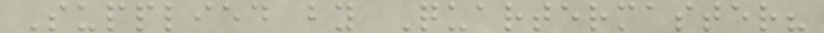Supplied by Quartermaster?
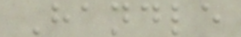Handle
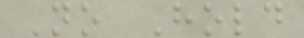No Hold
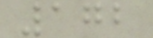172
